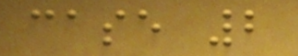case 2
